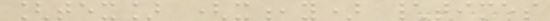[tex] (x,y) \times
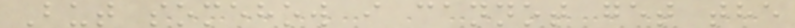But somehow i cannot get the
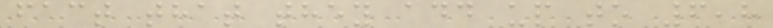fact that they add up to 6,8
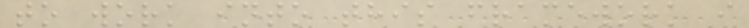to work into this framework i
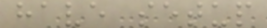have setup
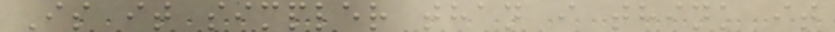Is it simpler than i think it
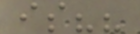is??
